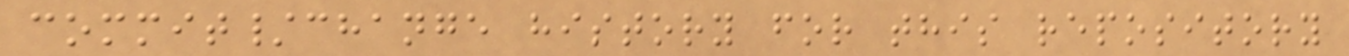commit/change history for this repository
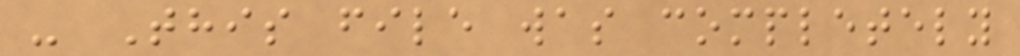- This file was completely
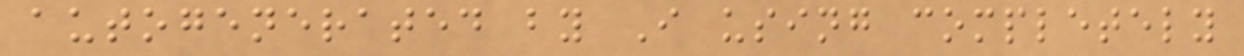autogenerated by I using completely
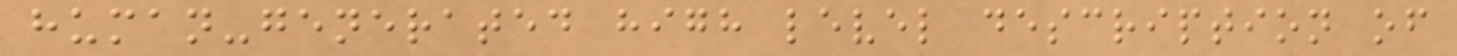human-generated high level description of
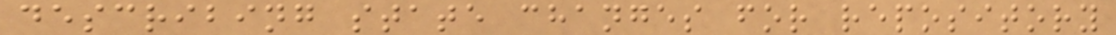describing state changes for repository
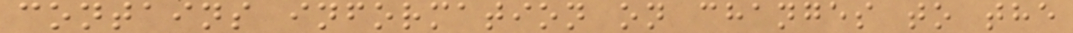contains information on changes to the
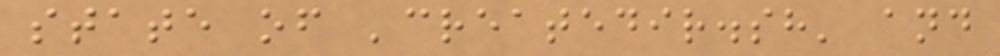state of 'createdir.sh' and
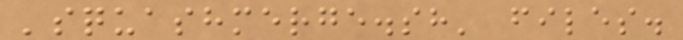'squashmerge.sh' files.
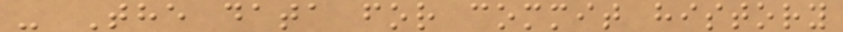- The data for commit history
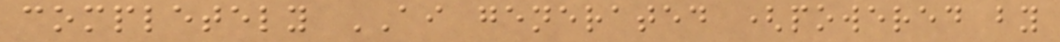completely AI generated (powered by
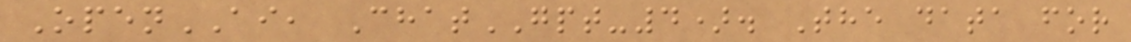OpenAI, ChatGPT-4). The data for
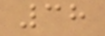38
